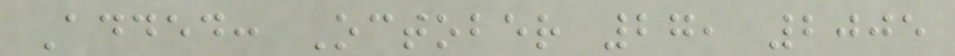Added: October 27, 2005
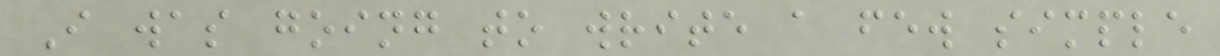I was going to write a few simple
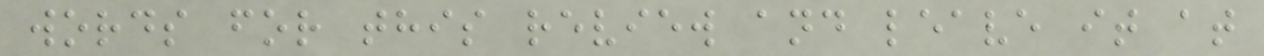words for this review and leave it at
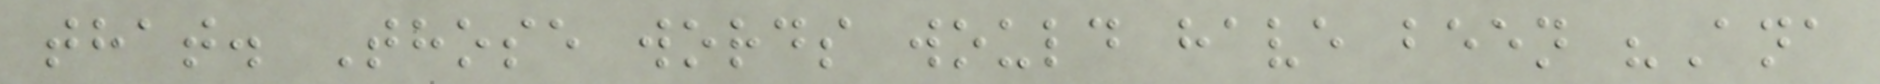that. Those words would have been "Ana
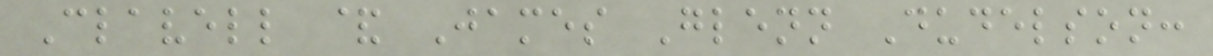Clavell & James Glenn Dudelson:
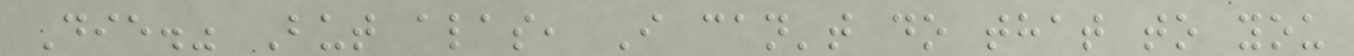Die." But alas, I can't do that to you
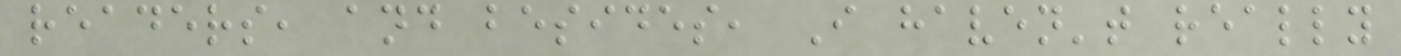readers, and besides, I haven't really
